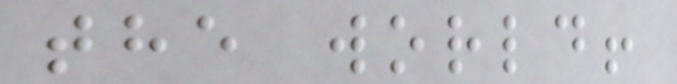the world!
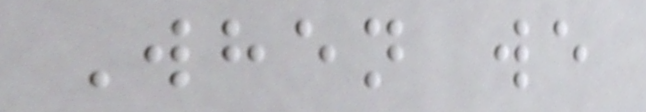When we
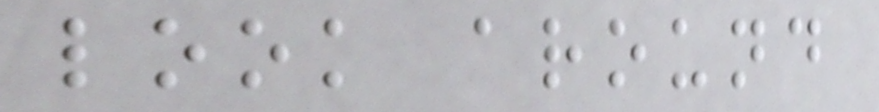look around
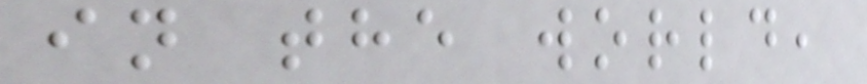in the world,
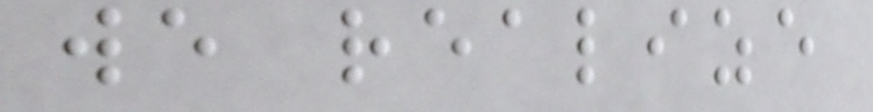we realize
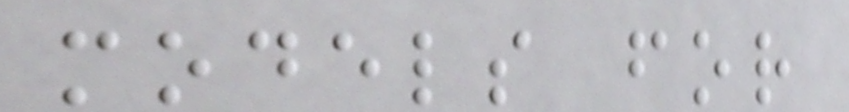models for
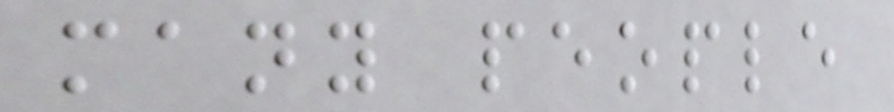many people
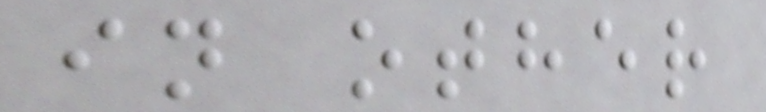in other
